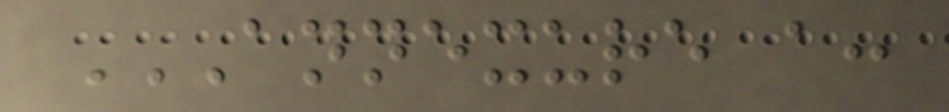ANNEXURE A:
